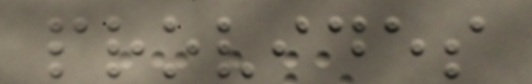provides
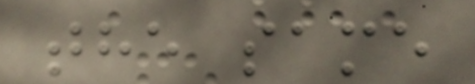the same
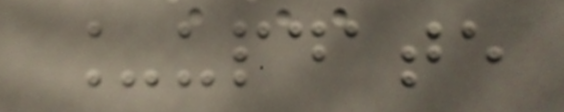_update
